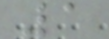1
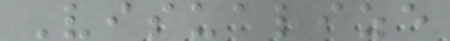Visualize
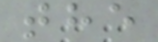the
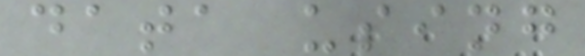data using
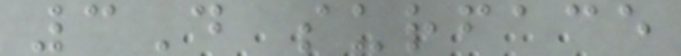3D surface
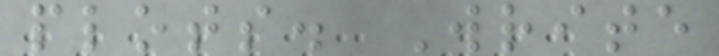plots. Write
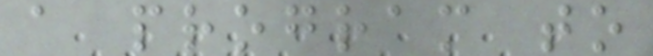a program to
